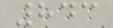843
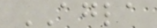AGLA
